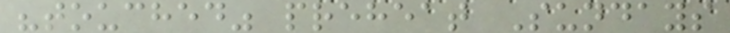"touched" preheat Sundays
